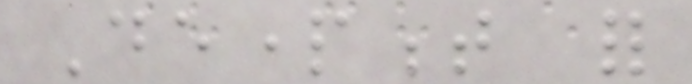Department for
